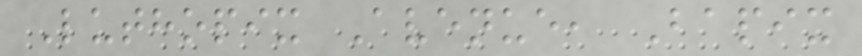Luthopix Avenue, Bapix
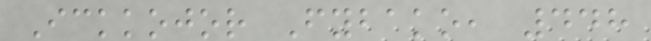Ickkojor Fybako, 448
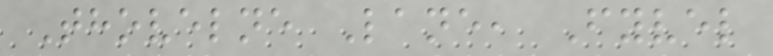Thovelne Lane, Fyvel
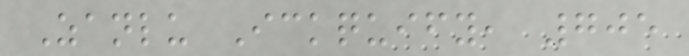Zanlu Ickquify, 705
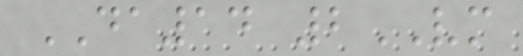DA14 2VM
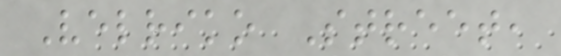Velriko Street,
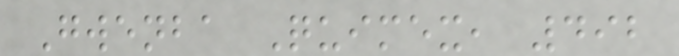Gwenba Quimex, 492
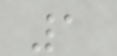1
